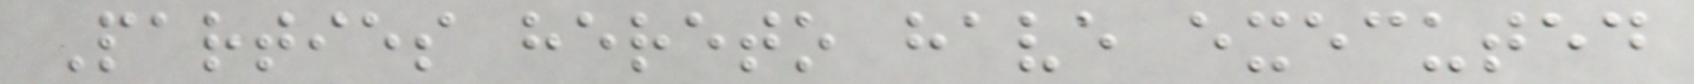Parties hereto have executed
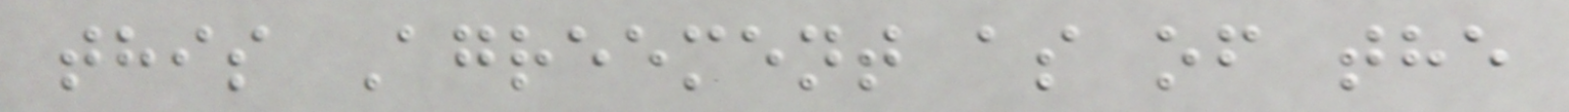this Agreement as of the
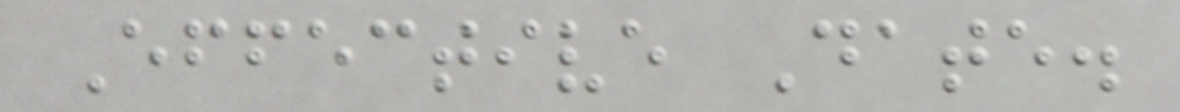Effective Date.
